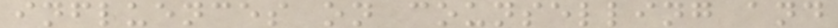influences on counselling and
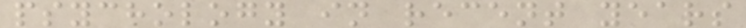psychology in recent years
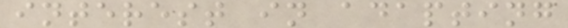interest in adapting
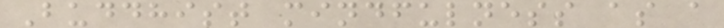Buddhist mindfulness as a
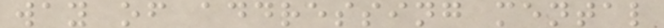way of addressing mental
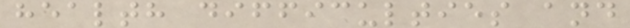health difficulties and
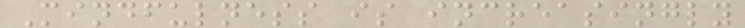Mindfulness is increasingly
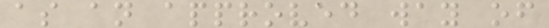as an approved way of
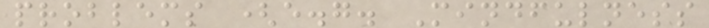problems (e.g. Mindfulness
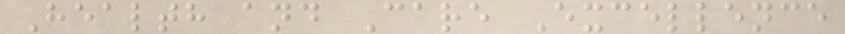Health and Care Excellence
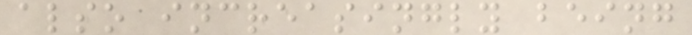also increasingly being
